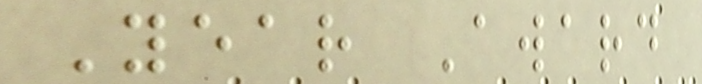Year Award
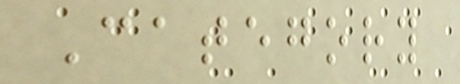Category
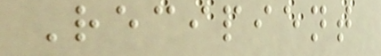Recipient
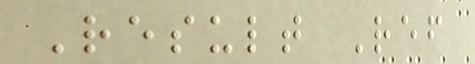Result Ref
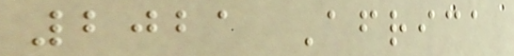2021 Africa
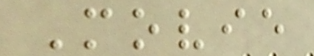Movie
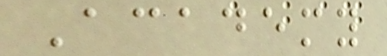Academy
